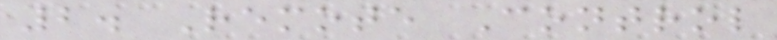2. Remote Control
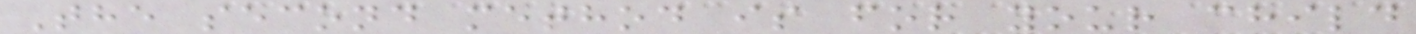The second method is for your child
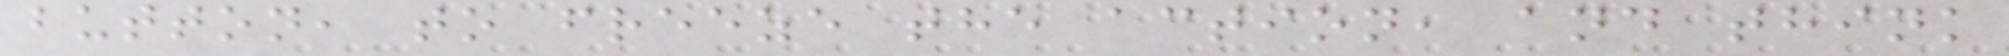button, to freeze the action, and think
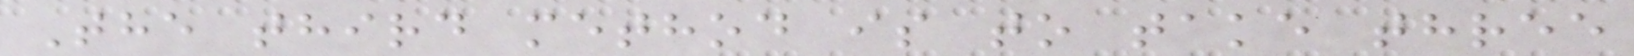The third method is to take three
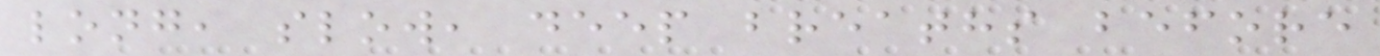long, slow, deep breaths before
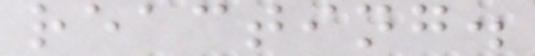reacting.
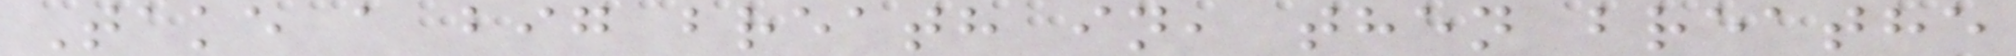Take a big breath in, then breathe
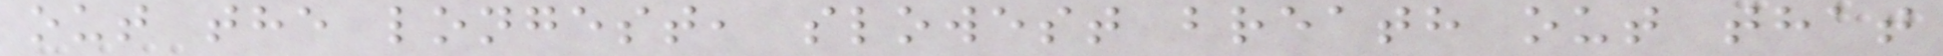out the longest, slowest breath out that
